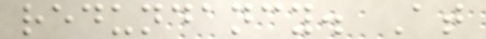redundancy. At
